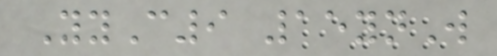YyC9 15ynW
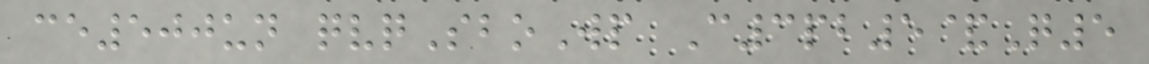ce500un qvqSboWp C3pb5&Q5
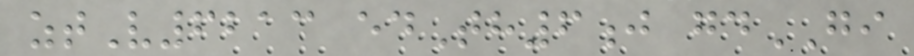ztV6213 edTh6j gdGI
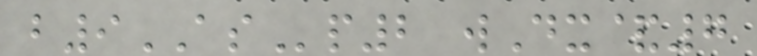b9ASp2 wDx&7
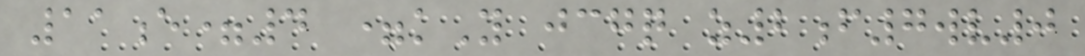11e=4 =kY jcgq z2f7wv0
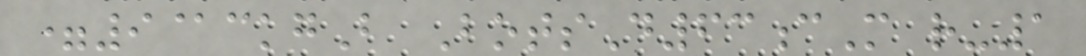=9@ckgB BotsD63cM r-1
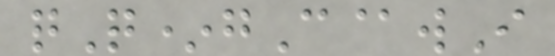qQ*gC@wI
